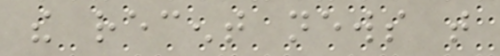the recent news that
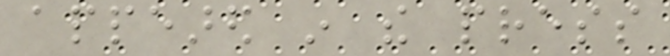appeared in the press
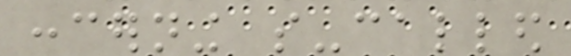concerning so-called
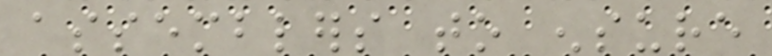assemblers to ensure
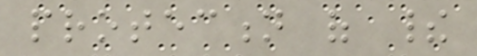protection of their
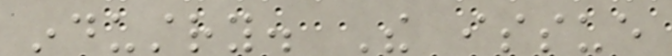industry. The issue
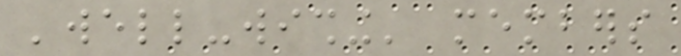'well-wishing' members
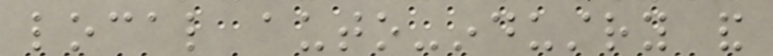local auto-industry and
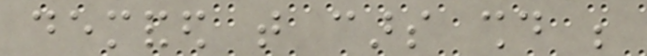demanded that cars should be
